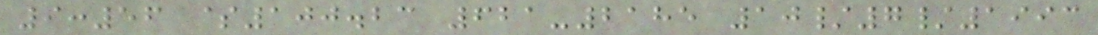9:56 $100.23 621-2185 10/7/1993
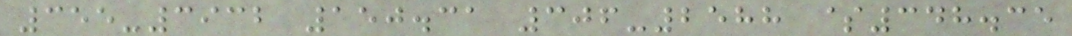355-3932 150.31 306-2588 $348.35
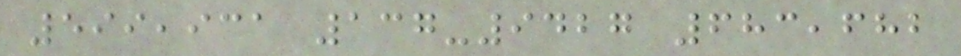599,931 137-9427 683,682
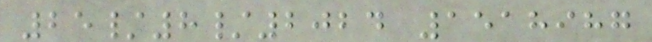25/8/2024 1518987
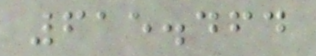615.464
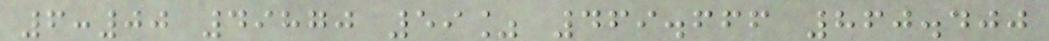6:00 49870 59% 469.666 860.400
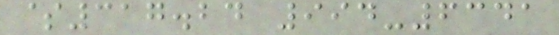$317.24 994-6341
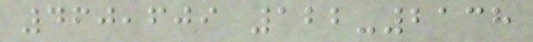460,609 122-2138
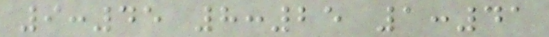9:45 8:25 1:41
